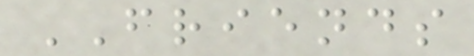FRIENDS
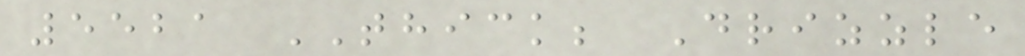5521 THICK; Drizzle
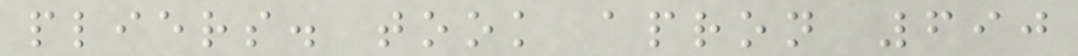pliers. took apron 690
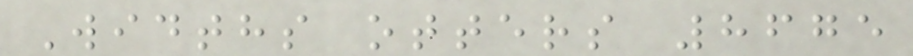Widths otters 8675
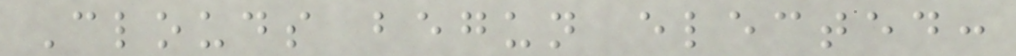Clouds begun elected:
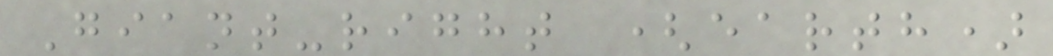Giant-right (earth)
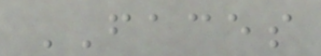FACES
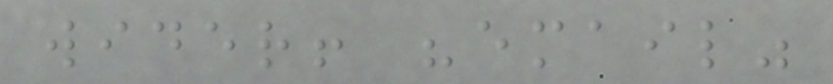wider! "email"
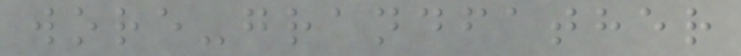wore-grandfather
